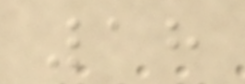18
